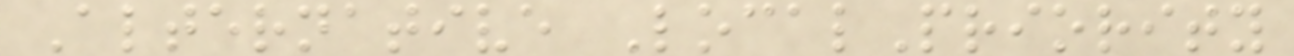Alternative LocalPriority
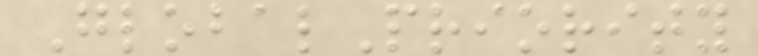GlobalPriority
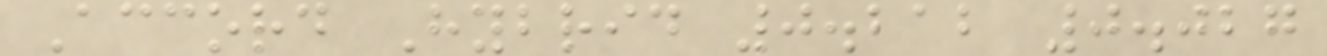Accord Hybrid 0.212 0.027
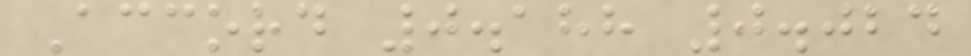Accord 0.188 0.024
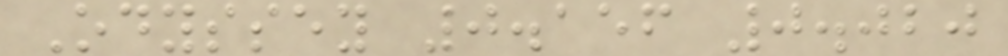Odyssey 0.156 0.020
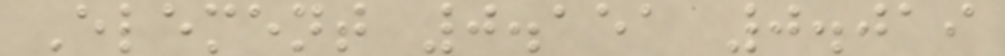Element 0.151 0.019
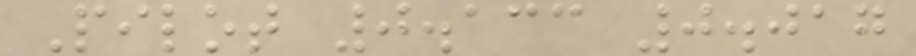Pilot 0.133 0.017
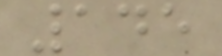145
